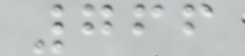766
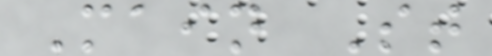Main St
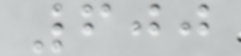600
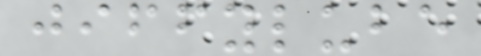jiffylube
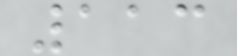113
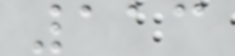113
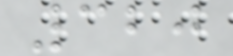320
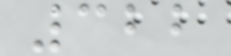322
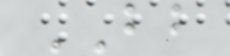BB
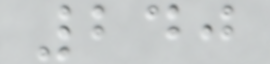240
